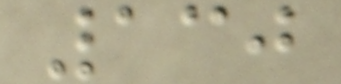130
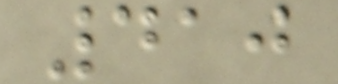410
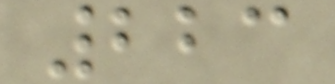223
